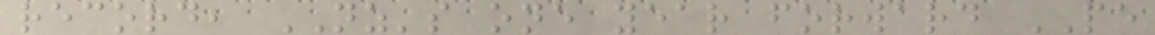record, NZ's one year forward PE
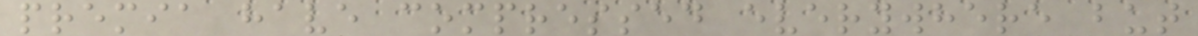premia have compressed everywhere but
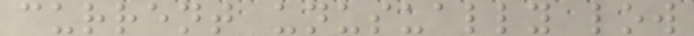current unusually low
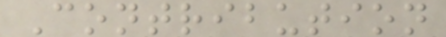Contribution
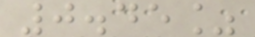0.45%
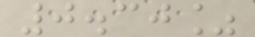0.30%
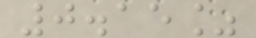0.15%
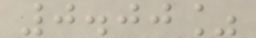0.00%
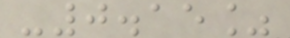-0.15%
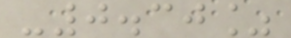-0.30%
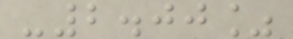-2.00%
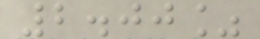2.00%
